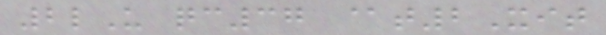2lU qc37 @t2Xit
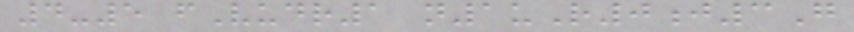4-5 fVudr1 n1uR0j3G
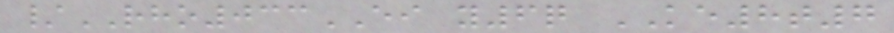/RHO033EI y6q KE8t7
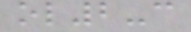ol2-c
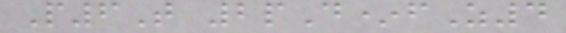P6T 2pD*fZ4
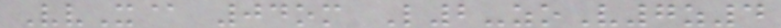VvX@ 04om L2-zoV7z4
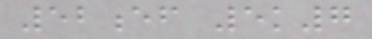52ef 5k7
